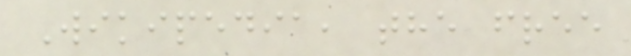Wikipedia, the free
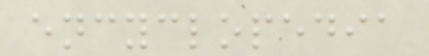encyclopedia
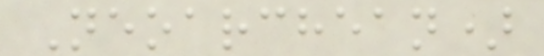Neoarchean)
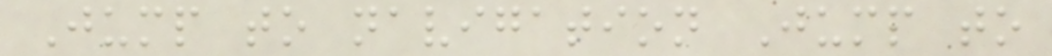Jump to navigation Jump to
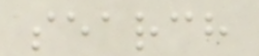search
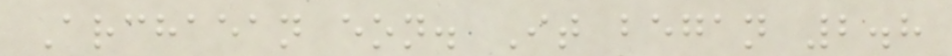Archaean eon. It began 2.8
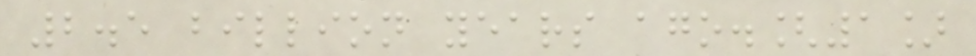2.5 billion years ago.[1]
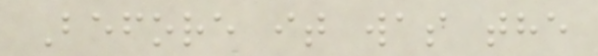Before it was the
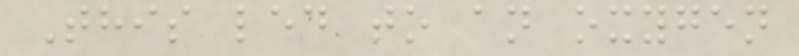This led to an oxygen
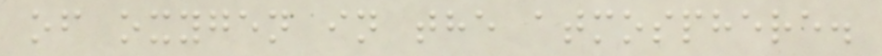of oxygen in the atmosphere.
